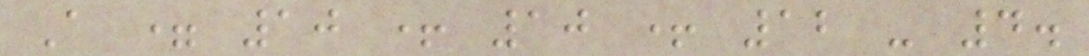A = 10 + 10 + 12 - 4.
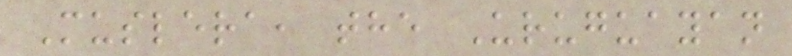Muslera, the Uruguayan
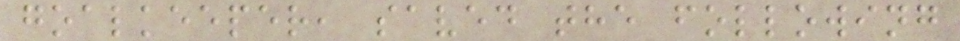goalkeeper, saved the following
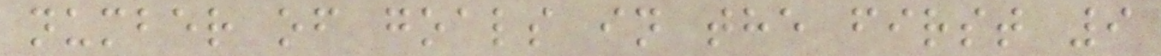number of goals in the first 9
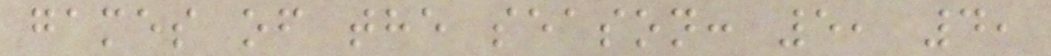games of the season: 5, 4,
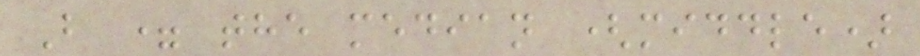B = the median (middle)
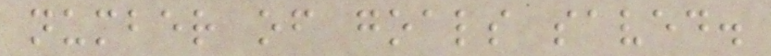number of goals saved.
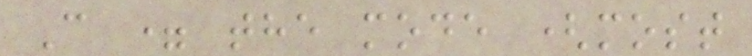C = the mode (most
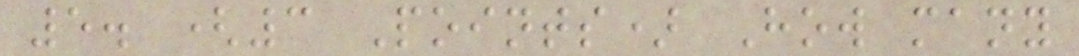5. (3 Points) How many
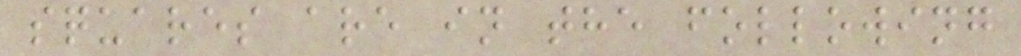squares are in the following
